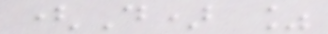(D) %
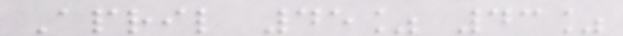April 45% 43%
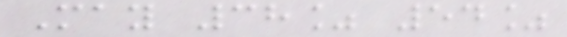May 38% 54%
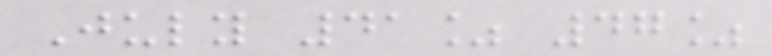July 41% 47%
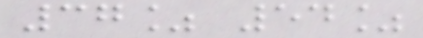37% 54%
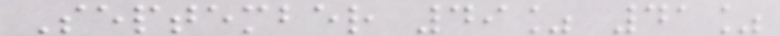September 49% 41%
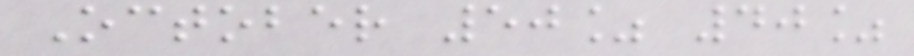October 50% 40%
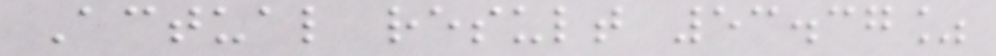Actual result 53.37%
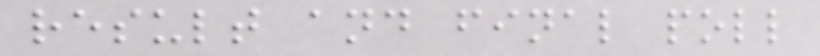result and final poll
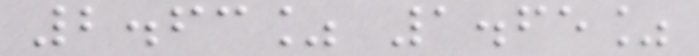2.63% 1.65%
